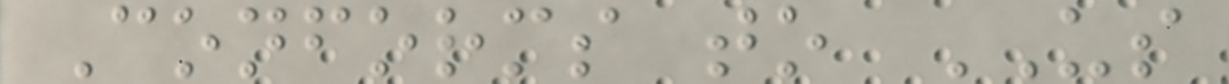Conforms to US
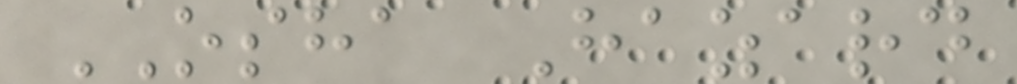OSHA Hazard
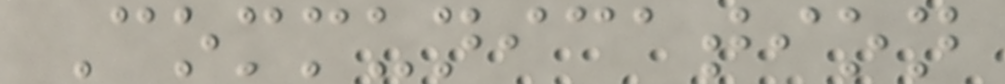Communication
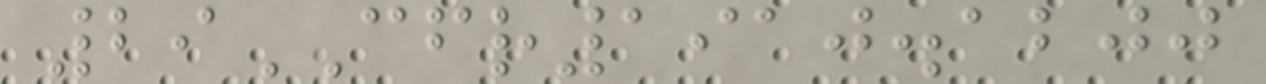29CFR1910.1200
